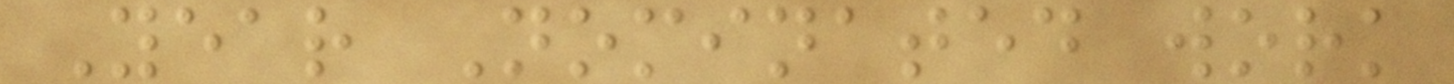Year Nominated work
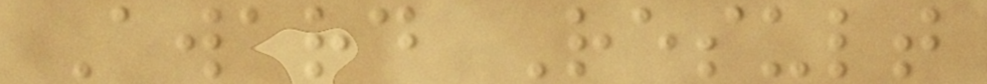Award Result
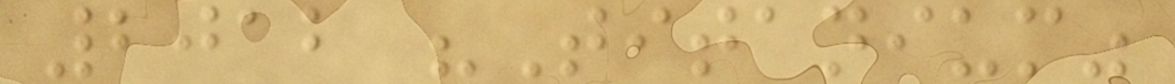2012 "Titanium"
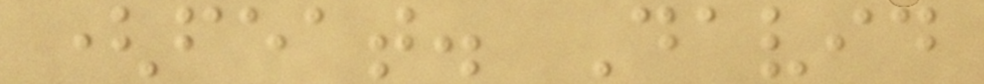(feat. David
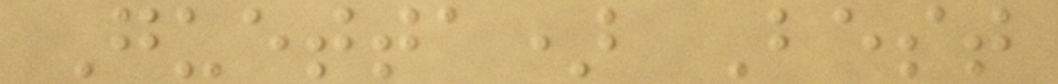Guetta) Best
